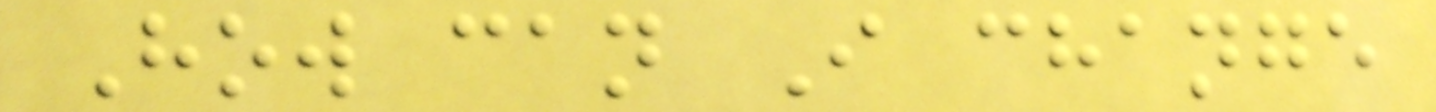How can I change
